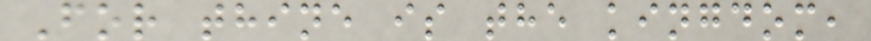For thine is the kingdom,
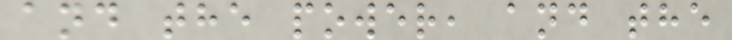and the power, and the
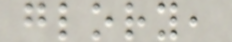glory,
